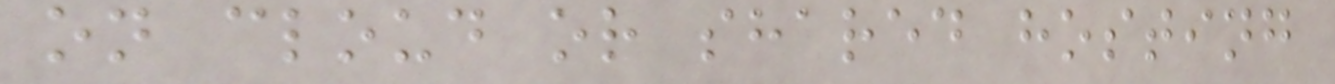on cloud or shared hosting
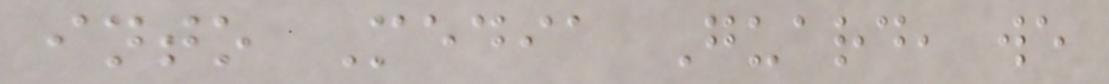into Media Guard, we
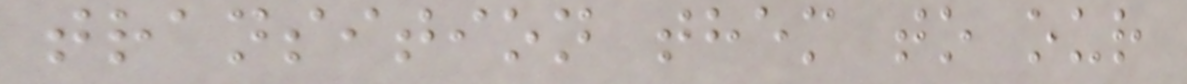transition them to our
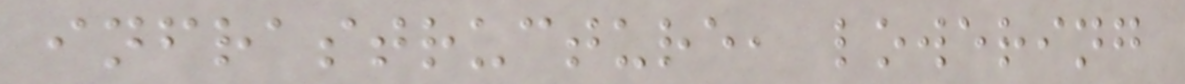infrastructure, lowering
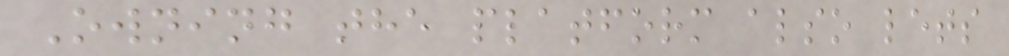Owning the platform also lets
